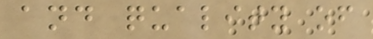and quality of
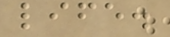life.
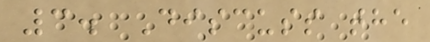3. Discuss the
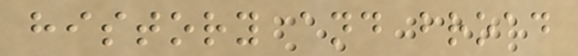history and broad
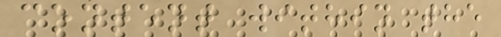content within the
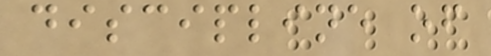discipline of
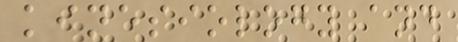kinesiology and
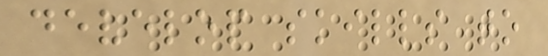develop skills to
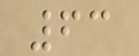63
